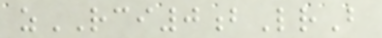zRCI0bLrB
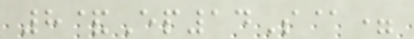8&Ep14S@=
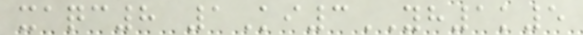xaqc8 1Ki3YH1k5
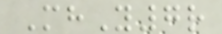MhY7r
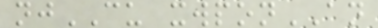njCU xwponAN
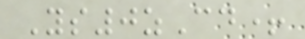Ys0zCd+
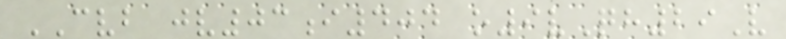CVB jv03i404 o9vQh29V
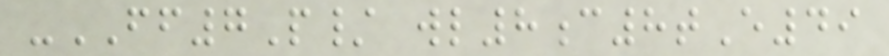-FF7P/ wl8c8tE49
